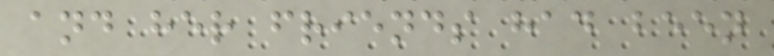and her friends had been
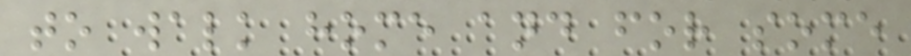to walk home and for some
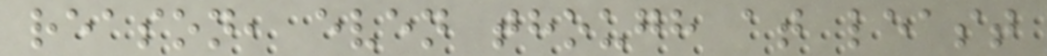reason, even though at least
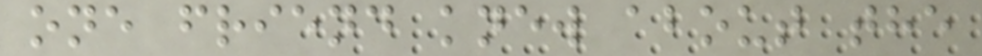one friend knew about the
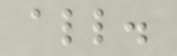all.
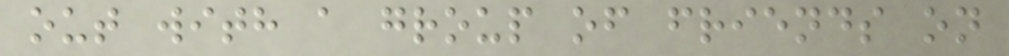out with a group of friends on
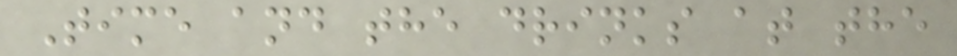Time and the drinks at the
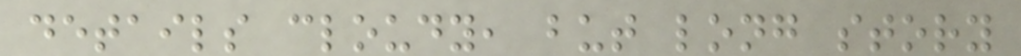details cloudy, but long story
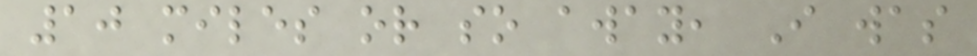10 miles or so away, I was
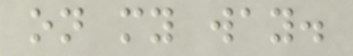on my way.
